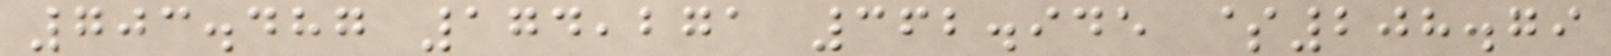703.487 174,271 362.945 $208.79
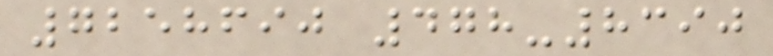7258690 478-8390
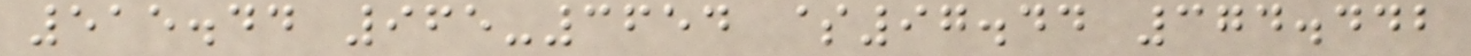515.44 965-3654 $97.44 374.442
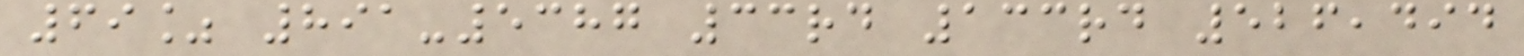69% 891-5387 33rd 133rd 526,494
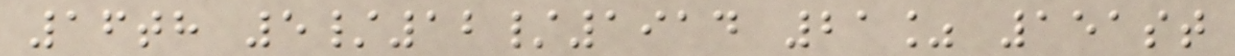16th 5/12/1914 21% 151st
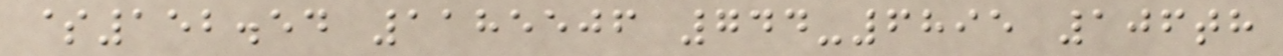$152.54 1185506 744-6895 106th
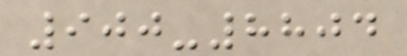900-8804
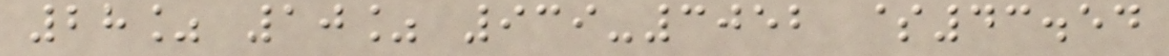28% 10% 939-3052 $43.54
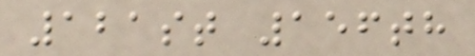121st 156th
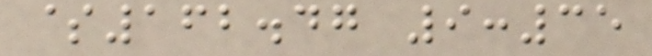$162.47 9:35
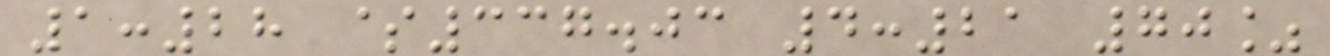1:28 $337.03 4:21 70%
